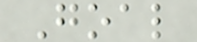Goal
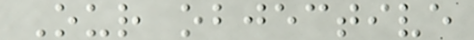Our objective
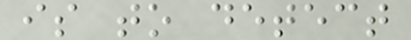is to detect
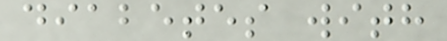diabetes with
